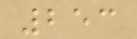253
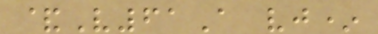&V61A vj*
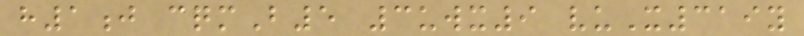h1j cqmB5 3uwx9 vuX319y
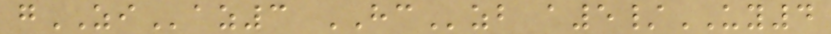gZIaz3 HCzb a5/UY4
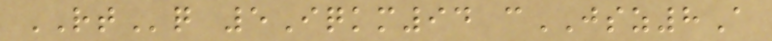RTq 5Iqkm94 cJSZ8A
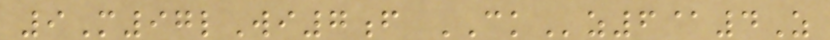9M97lWi7f CKz6@4Z
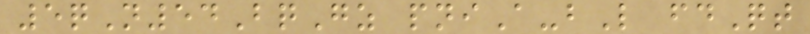5qN54BqGz pniA-bL fdQt
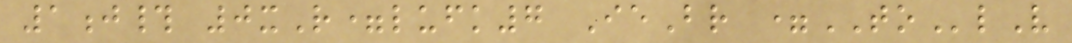1j# 0xR=lufk7 IeBr =TOlV
